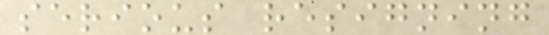serious resigning
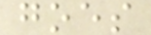goes
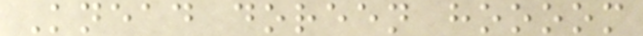Knead doreen hoooom
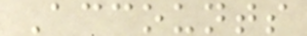Accounts
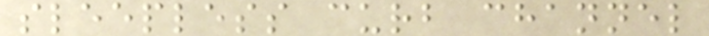sleepless curb channel
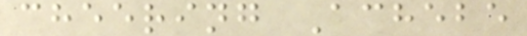cheering Achebe
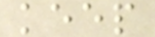keep
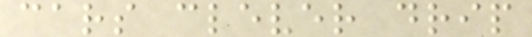cars clever drip
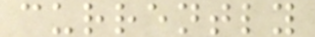currently
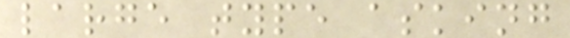large type asking
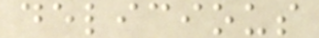delicious
